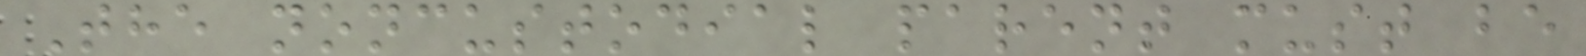The noncustodial parent must be
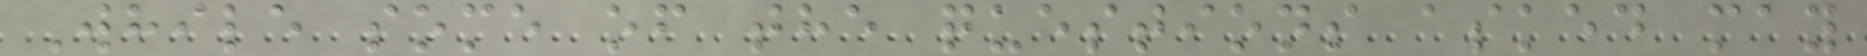While some of the questions asked may
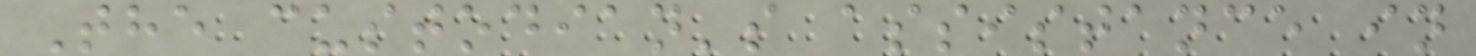The custodian's assistance in
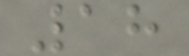18
